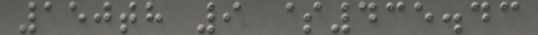150th 9 $435.43
